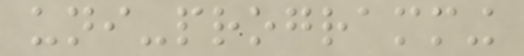uni-programming
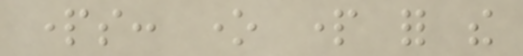parts: one part for the
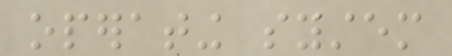operating system
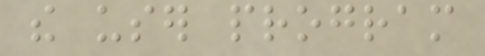the user program
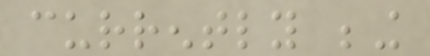currently being
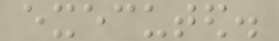executed.
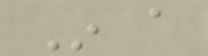In a
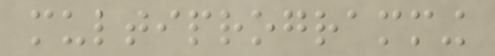multiprogramming
